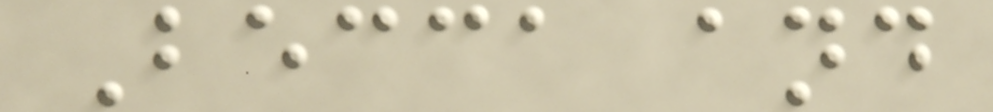Becca and
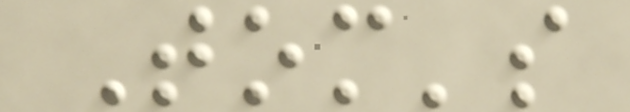Tom's
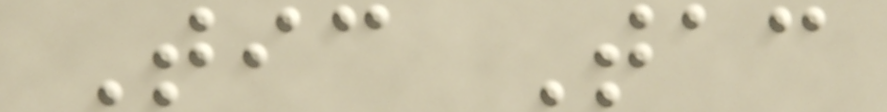Tic Tac
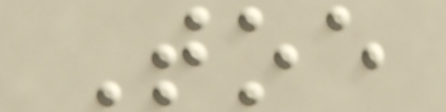Toe
